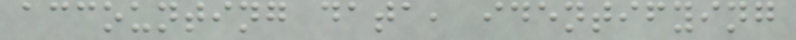accounting data, identifying
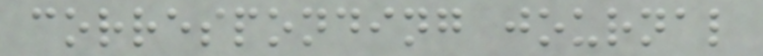corresponding journal
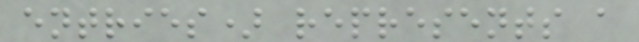entries) represents a
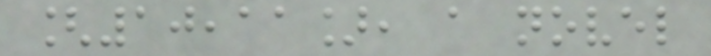[10,11], a novel
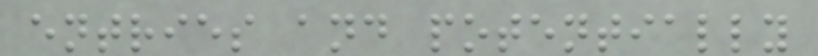entries and potentially
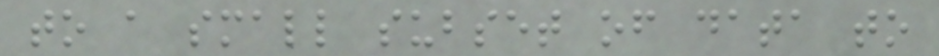to a small subset of data to
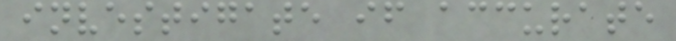investigate if accurate
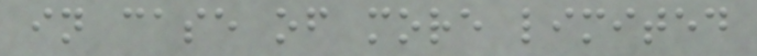in case of more limited
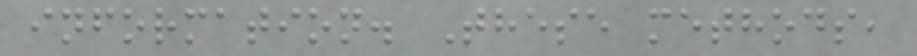information. These methods,
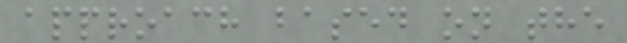approach based on the
